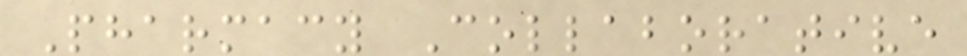Pharmacy Collaborative
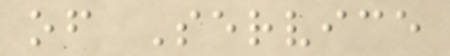of Service
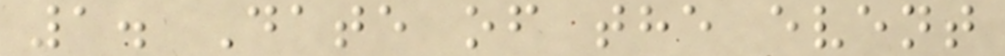1. Date of the event
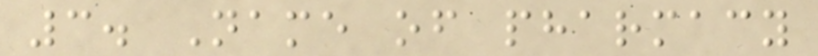3. Name of pharmacy
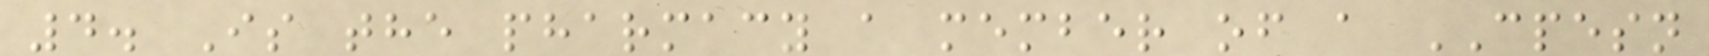4. Is the pharmacy a member of a CPESN
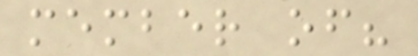member of?
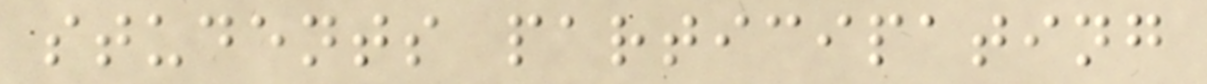students participating
